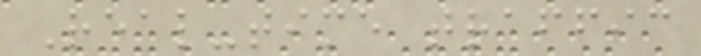Real-time traffic
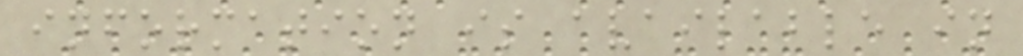information is available in
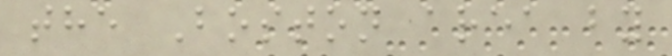the Boston area by
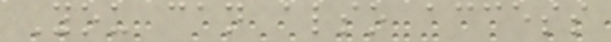You can also access
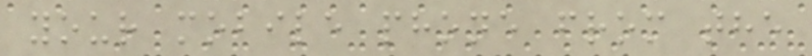your mobile phone from the
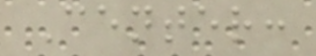Center:
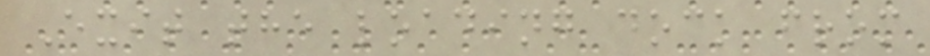Exit the loading dock from
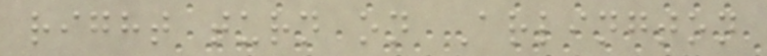right turn on Arlington
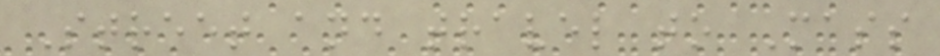Street and travel to Mass
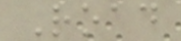Road
